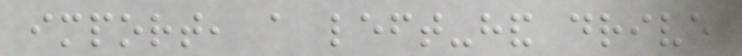import, a left-hand drive
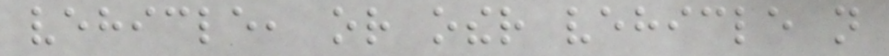vehicle, or other vehicle not
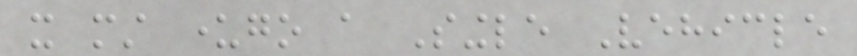it must undergo a Single Vehicle
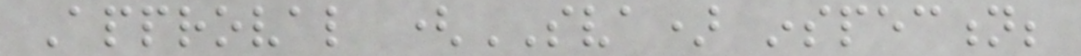Approval (SVA) inspection;
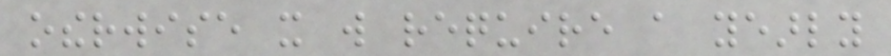otherwise it will require a yearly
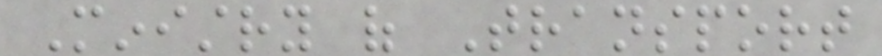Ministry of Transport
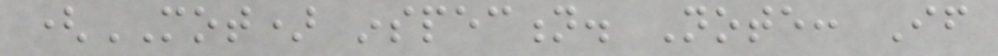(MOT) inspection. Note: If
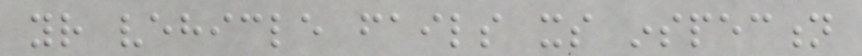your vehicle fails its inspection
